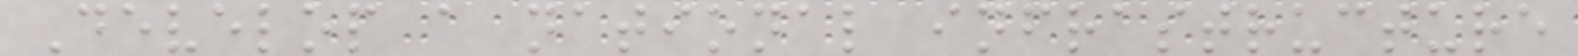Develop a national infrastructure
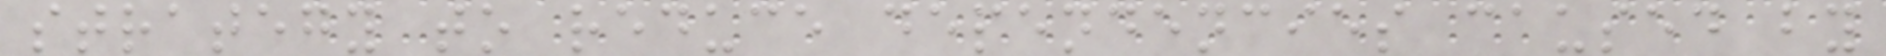strategy to reduce dependencies caused by
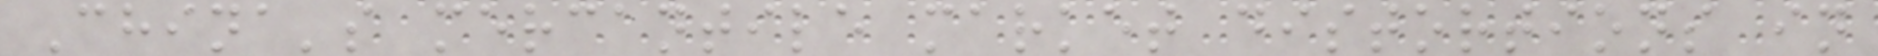China's mercantile market distortions in
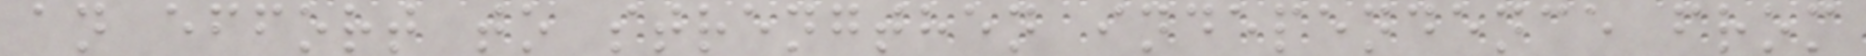an effort to strengthen independence from
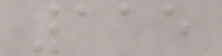115
